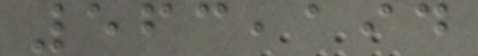563,194
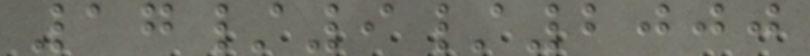17/9/2000
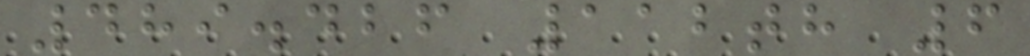489.426 112th 6
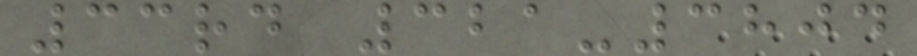33rd 321-3804
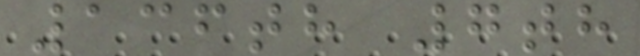136th 7th
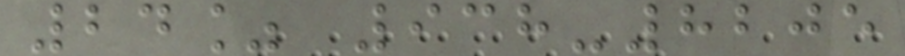24% 938-8205
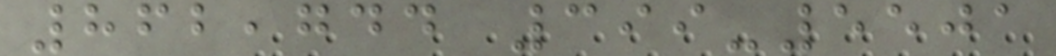862,744 399-5501
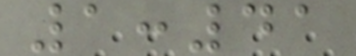1:41
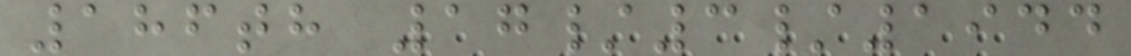186th 17/3/1944
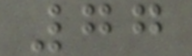77
